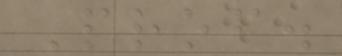Prof.
